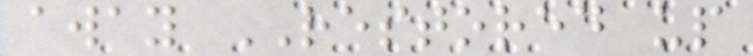away RESTORED up
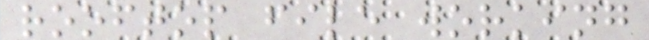rooftop file working
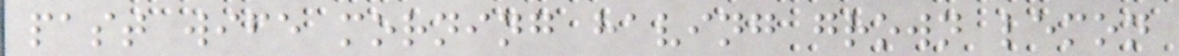past wife morning having grown lemon
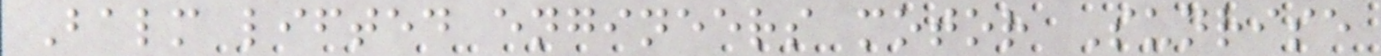Balm lifted engineers motor Sunrise
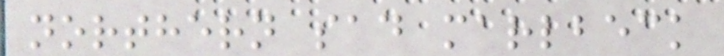northern sad marlbeck
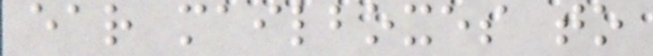ear mailboxes to
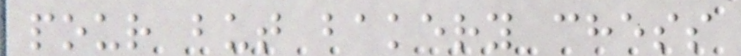pour but bakery chess
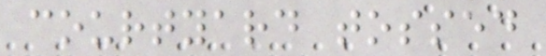courtyard tossed
